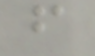f
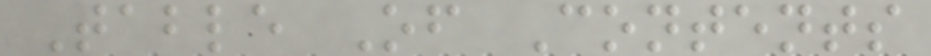Table Of Contents
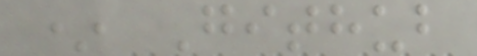* Github
